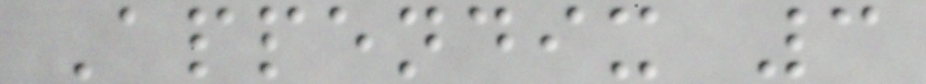Appendix 3
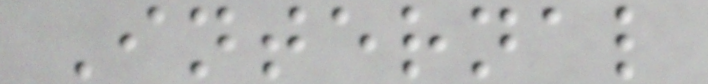Internal
